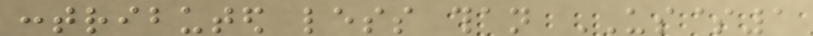contributed less than US$1
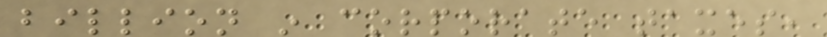billion in corporate taxes,
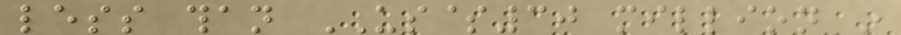less than US$30 million in
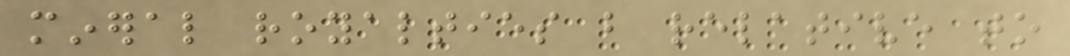mineral royalties but relative to
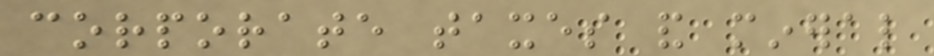corporate taxes and mineral
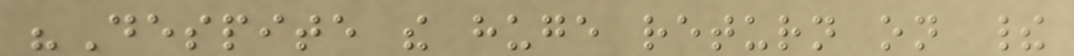"Despite the huge return on their
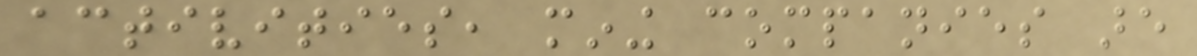activities, mining companies are
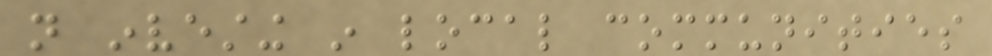not investing in local communities
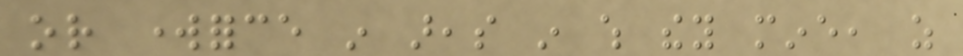or workforce in areas in which they mine, as
